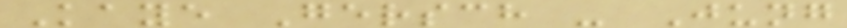Kaye Gersch - Jung
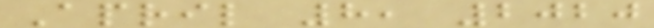April 8, 2020
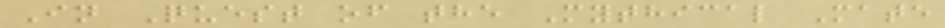In Quest of the Mythical Mate
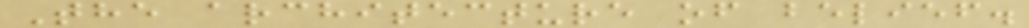The architecture of belief.
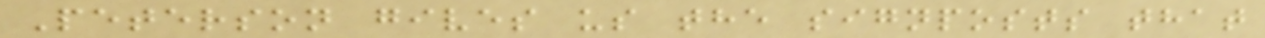Peterson gives us the signposts that
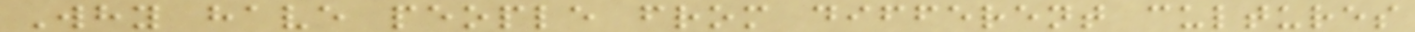Why have people from different cultures
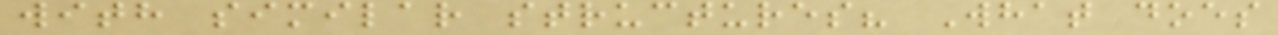with similar structures? What does
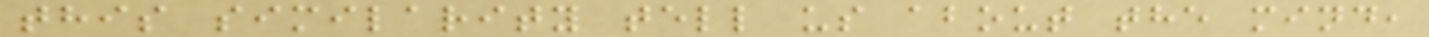this similarity tell us about the mind,
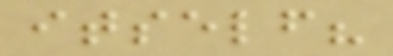itself?
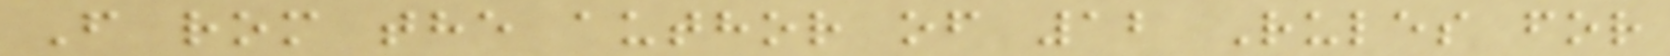F rom the author of 12 Rules for
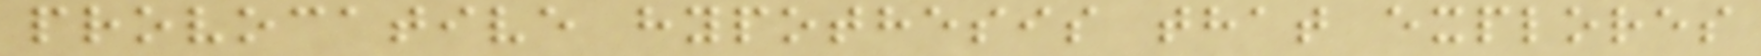provocative hypothesis that explores
